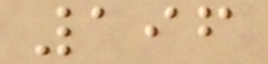196
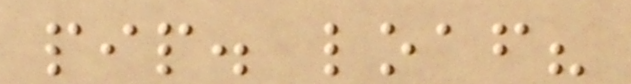pip. loaf?
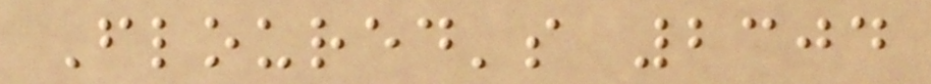Floured's 2304
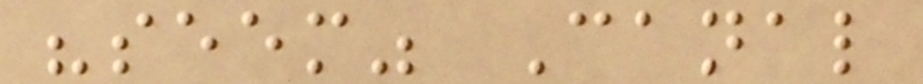"seem" Canal
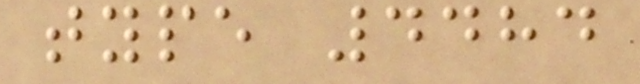type 4484
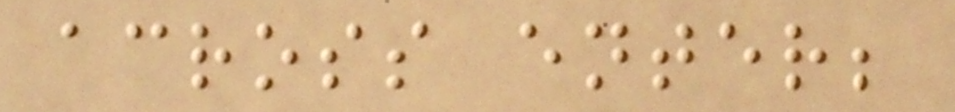across enter;
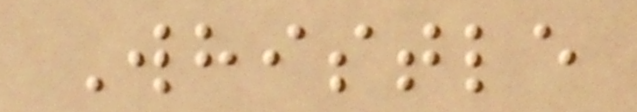Whistle
